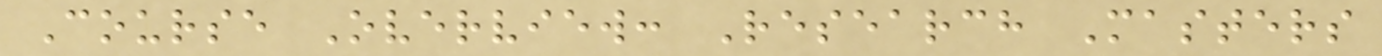Course Overview: Research Masters
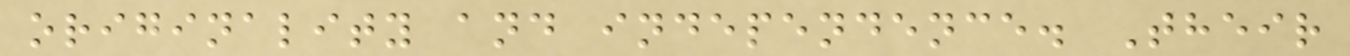originality and independence. Their
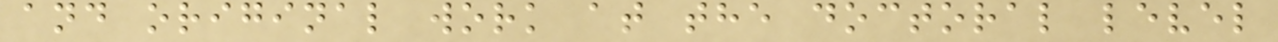and original work at the doctoral level
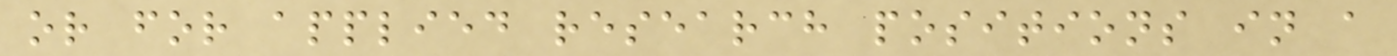or for applied research positions in a
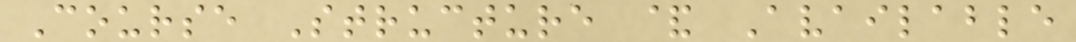Course Structure & Available
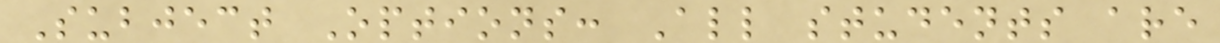Subject Options: All students are
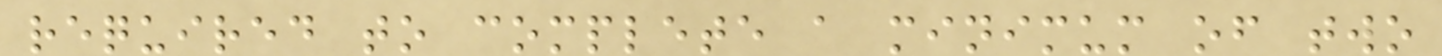required to complete a minimum of two
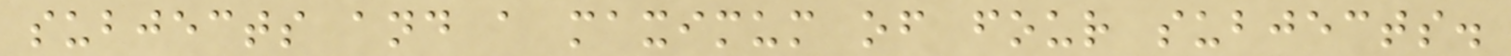subjects and a maximum of four subjects.
